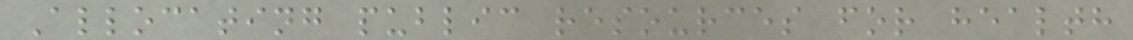Allocating public resources for health
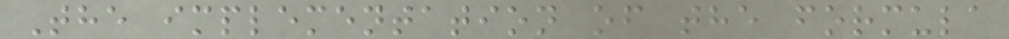The implementation of the formula
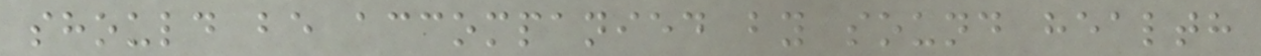should be accompanied by sound health
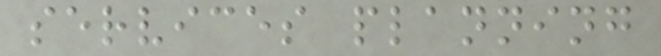services planning
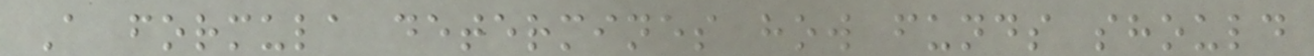A formula determines how funds should
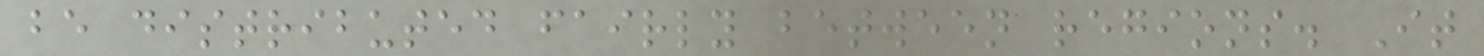be distributed fairly between regions. It
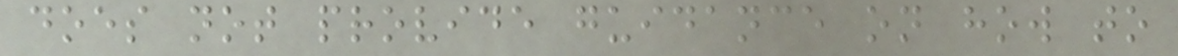does not provide guidance on how to
